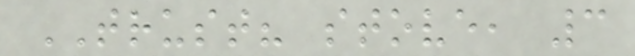TRUST? stove, 3
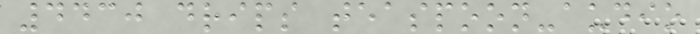4430 drips teaspoon-audio
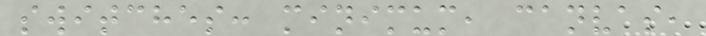switches: minimum, canvas,
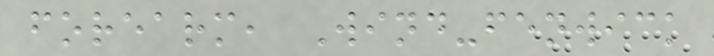forearm, Wind-fenwick
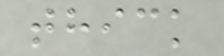thick
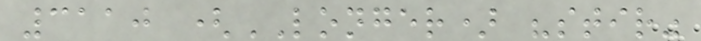3110 (LONGER) "stir"
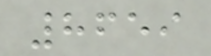8659
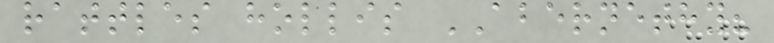rattles hollis ABERNETHY?
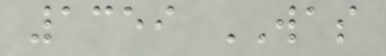1359 WAS
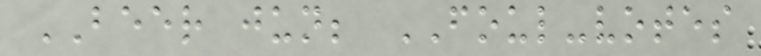BEER jun; FOUL-votes
